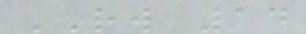RW 14
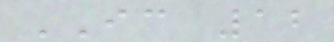IC 12
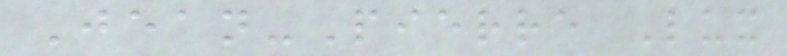Jean-Pierre Lux
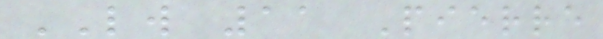LW 11 Pierre
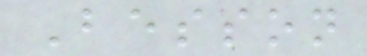Besson
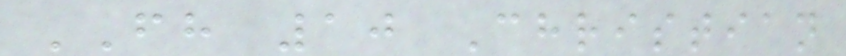FH 10 Christian
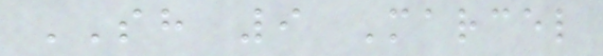SH 9 Marcel
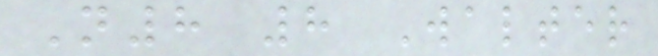N8 8 Walter
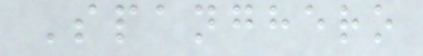Spanghero
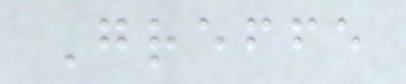Greffe
